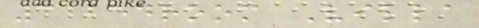3 bedroom Villa
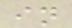in
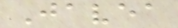Javea
